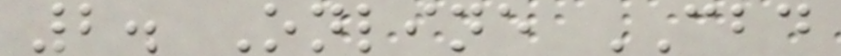2. Online CBD
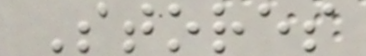Stores
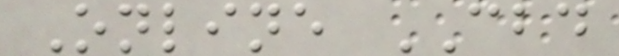Online CBD
